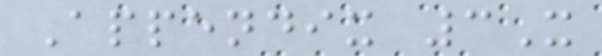Appendix 3X
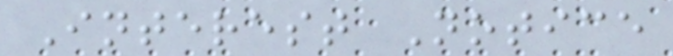Interest Notice
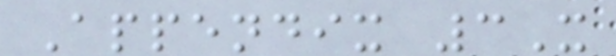Appendix 3X
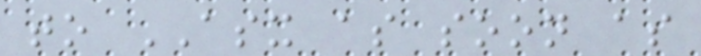to ASX as soon as
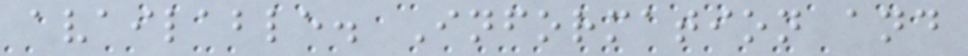available. Information and
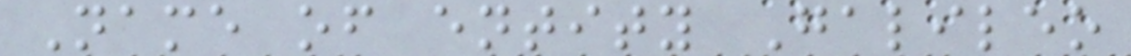Name of entity Galileo
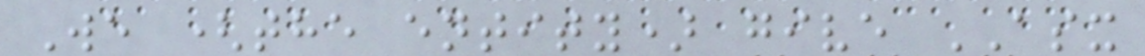We (the entity) give ASX
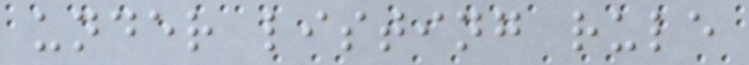under listing rule
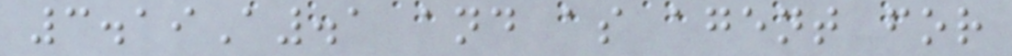3.19A.1 and as agent for
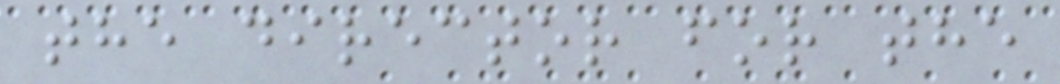the director for the
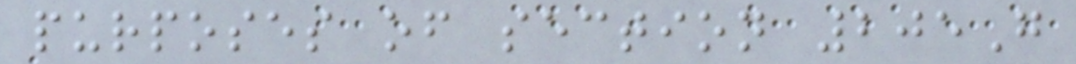purposes of section 205G
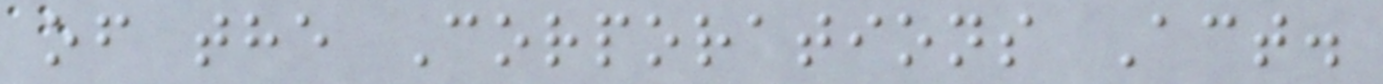of the Corporations Act.
